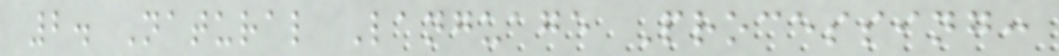2. Natural Language Processing:
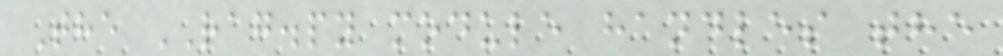The RAG.py module handles the
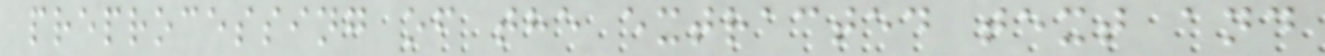preprocessing of the extracted text and
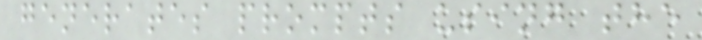generates prompts using the
